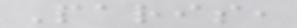Paris,
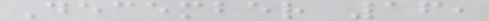December 16,
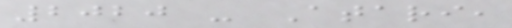2020 - Atari,
